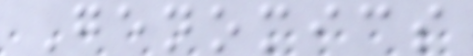Genomics
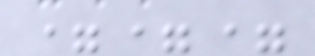===
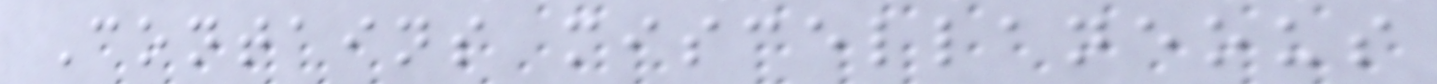Contains miscellaneous
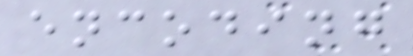encoding
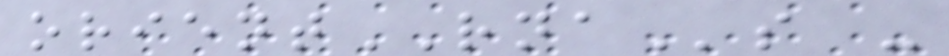orientRNAs -
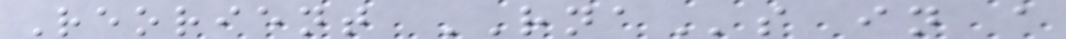Reorient RNAs in a
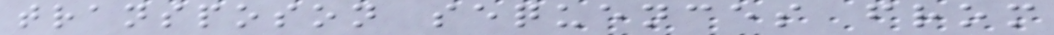transposon sequences from
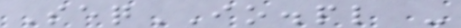SeqIO.pl -
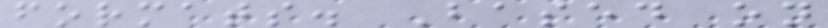formats. Based on
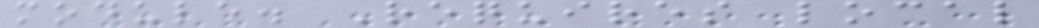module. Requires local
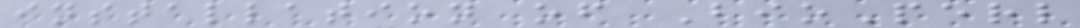installation of BioPerl
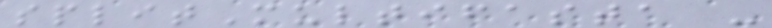splitMultifasta -
